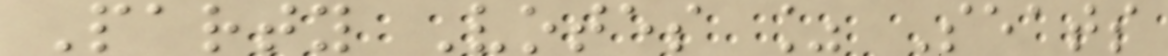Party Votes % Seats
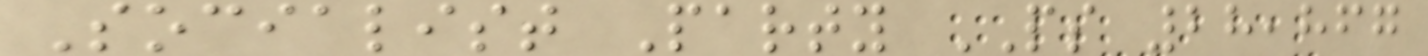Socialist Party PS 28,867
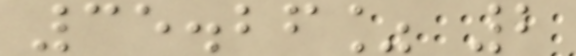35.26% 2
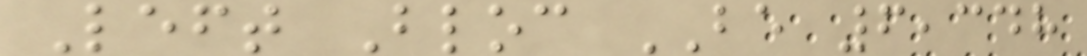Left Bloc BE 6,348
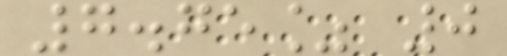7.75% 0
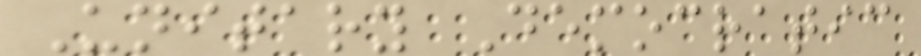Unitary Democratic
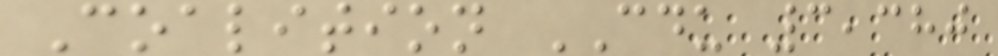Coalition CDU 3,380
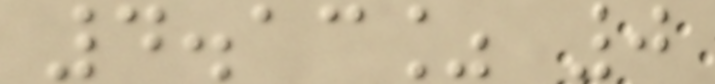4.13% 0
